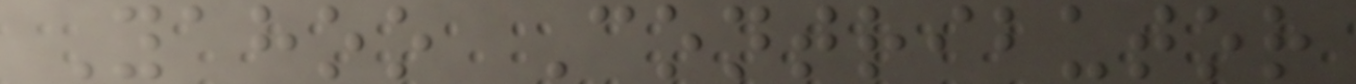Yahoo Contributor
